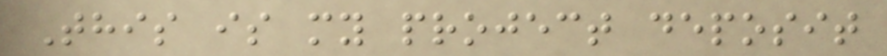This is my project deposit
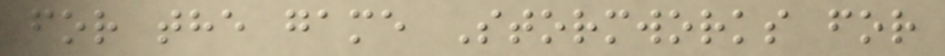for the game Stormworks for
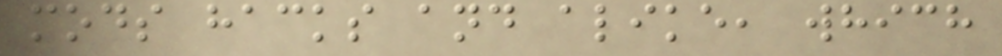mods hacks and alike, which
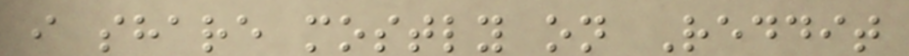i share mostly on Reddit
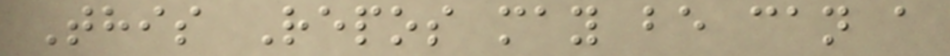This Repos may be can a
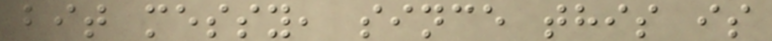bit messy, since this is
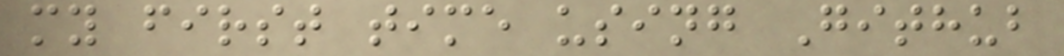my first time using Github
